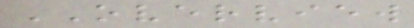OVERVIEW
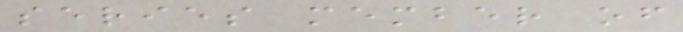series member of
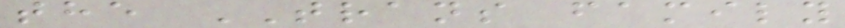the TRANS family
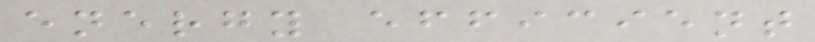energy efficient
